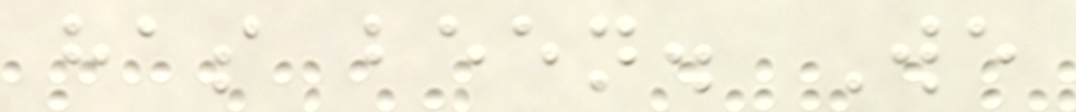has been. We
